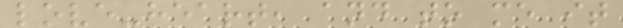love-heart, and to me it
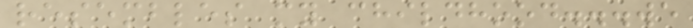resembles my childhood...we
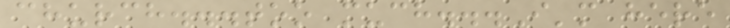church...too much...I'm here
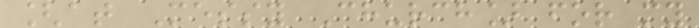[at Messy Church] for my
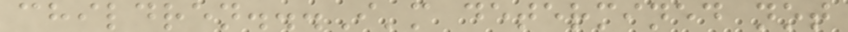children...I'm determined not
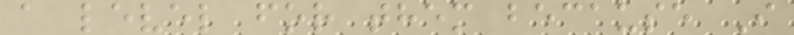a level for them because I
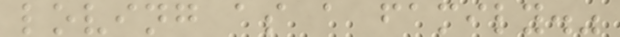loving as a family."
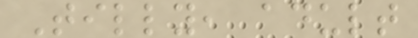Tilly, adult
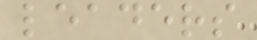leaders
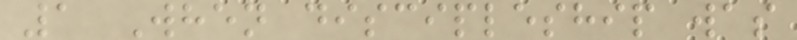1 When discipleship was
